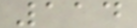114
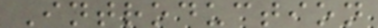Introduction
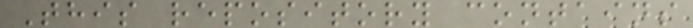This repository contains
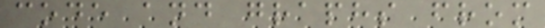code and graphs from
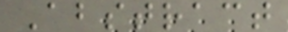Abstract
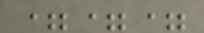===
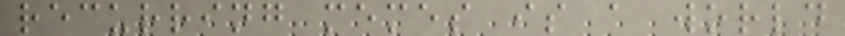recurring memes is a world
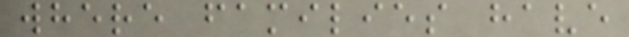where families have
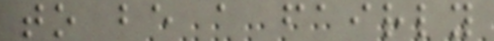to be a fairly
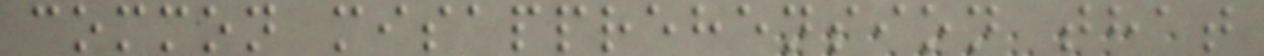common misapprehension that
